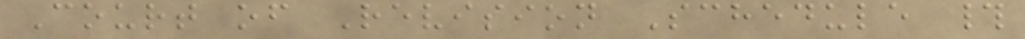Court of Revision Schedule #
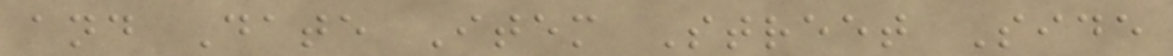and Date Item Street Side
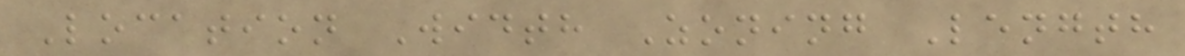Location Width Zoning Length
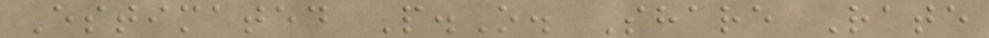Estimated P.O. Share Rate
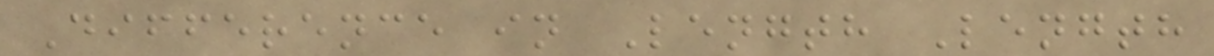Difference in Length Length
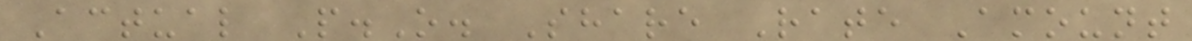Actual P.O. Share Rate Amount
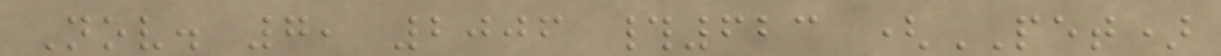Nov. 7, 2006 #623 (PET)
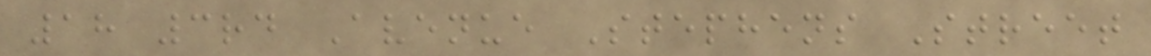18 3rd Avenue Stephens Street
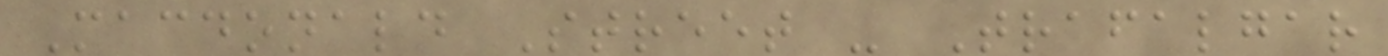Macdonald Street - Trafalgar
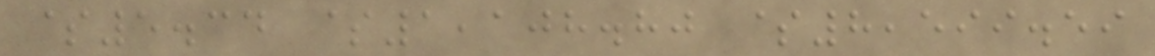$5.34 $1,108.80 $8,599.59
